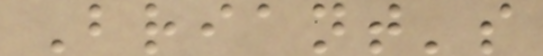Briant's
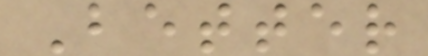Better
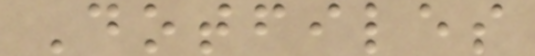Dotfiles
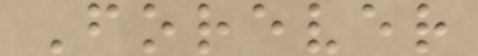Forever
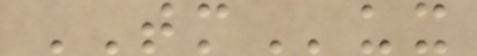TMux
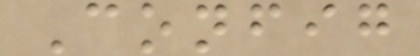Config
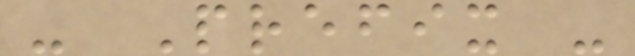- Prefix -
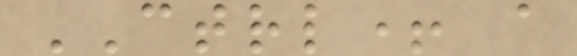CTRL+ a
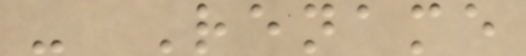- Rename
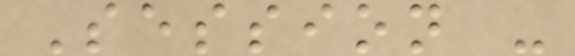Session -
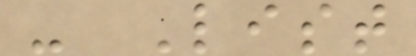- List
